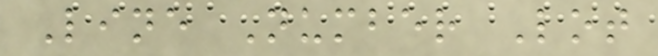Line Number Lot
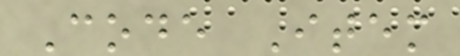Code Item
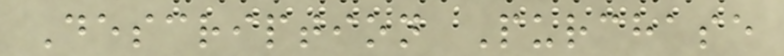Description Purchase
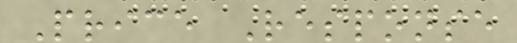Price Response
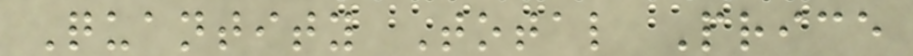Quantity Total Price
